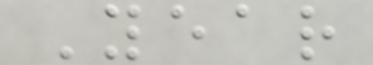Year
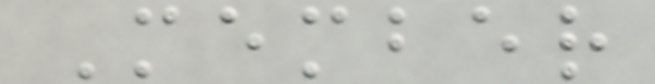Member
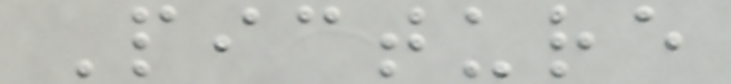Picture
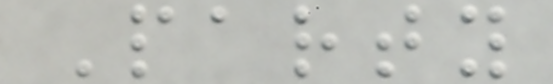Party
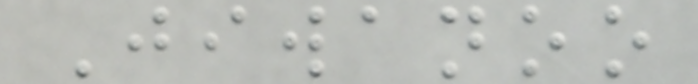Jiwanoo
